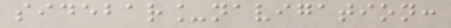sidebar_navigation:
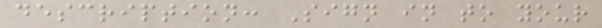description: Sign in to your
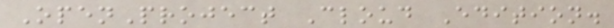OpenProject Cloud Edition.
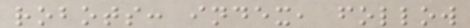robots: index, follow
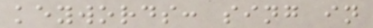keywords: sing in
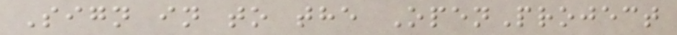Sign in to the OpenProject
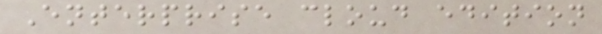Enterprise cloud edition
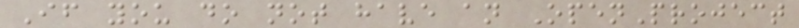If you do not have an OpenProject
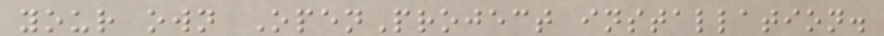your own OpenProject installation.
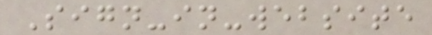Sign-in-website
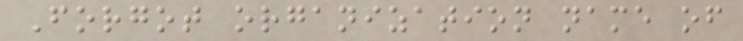Forgot organization name of
